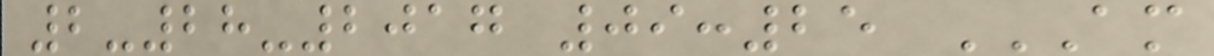2-28-2017 09:25 AM
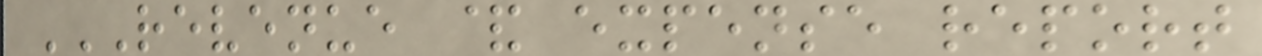REVENUE & EXPENSE REPORT
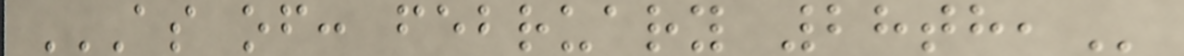AS OF: FEBRUARY 28TH,
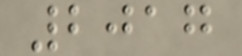2017
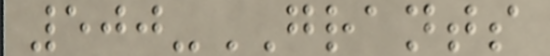500-GRANTS
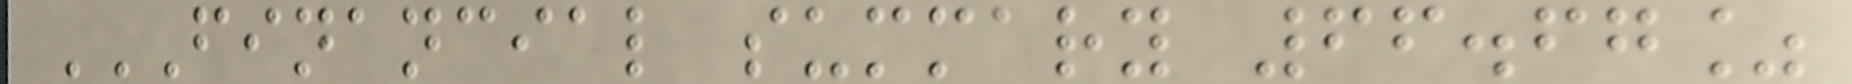FINANCIAL SUMMARY 66.67%
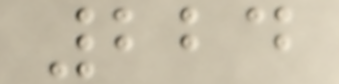224
